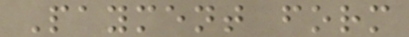Payment form
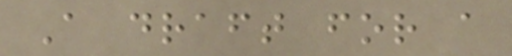A draft for a
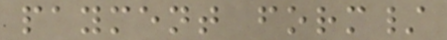payment form/
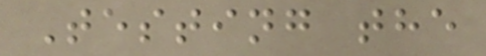Testing the
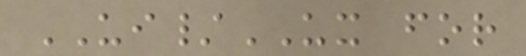UI/UX for
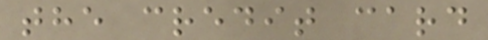the credit card
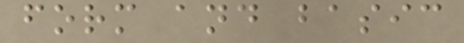form and basic
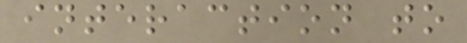interaction to
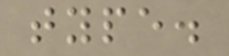type.
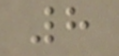8
